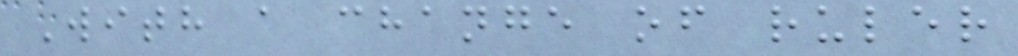With a change of ruler
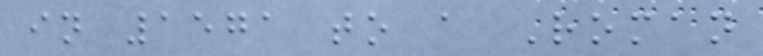in 1571 to a Roman
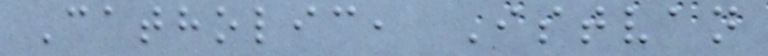Catholic, Istvan
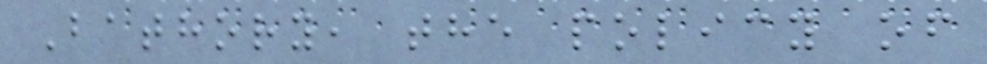Bathory, the policy of
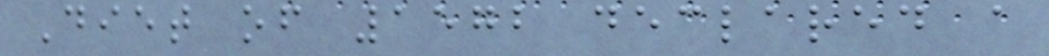Diet of 1572 declared a
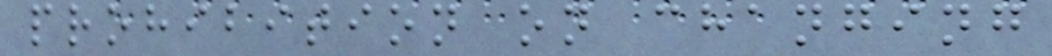prohibition on changing
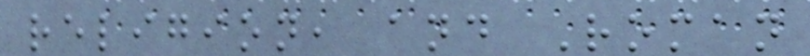religion, and Roman
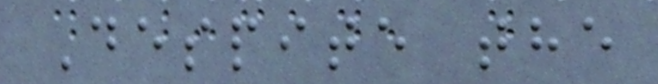Despite the
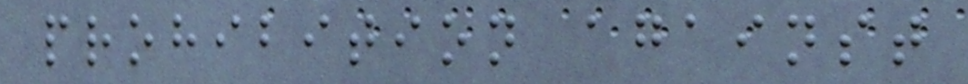prohibition against
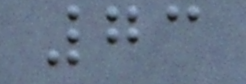73
